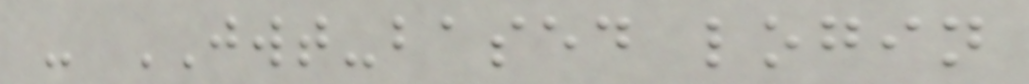- JWT-based login
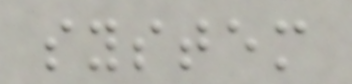system
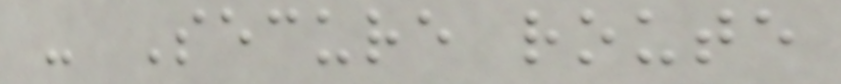- Secure route
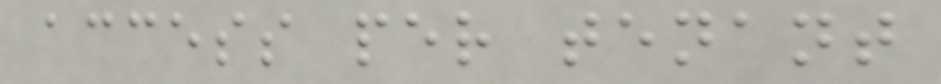access per tenant
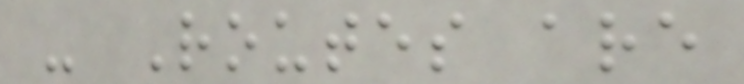- Routes are
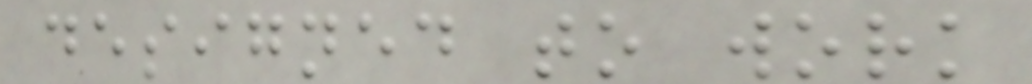designed to work
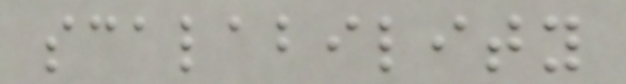scalability
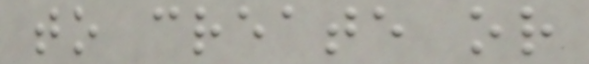to create or
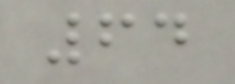64
